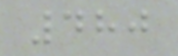480
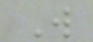W
